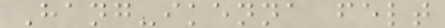Hang-ikenna felt
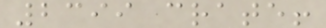2399 crate!
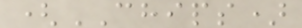(CHIPS)
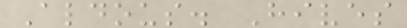Aldous. Hives
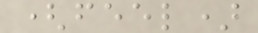(feel)
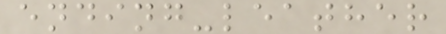ending-leather
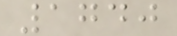1740
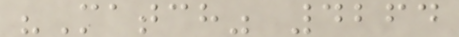"Match" 4264
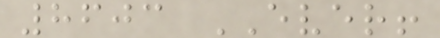8603 EVER!
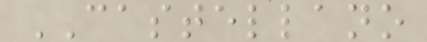CASTELLANO
